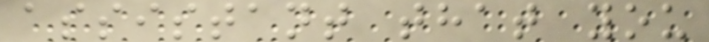assistant that you
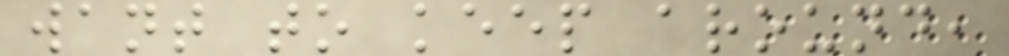want to keep around,
